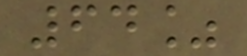64%
